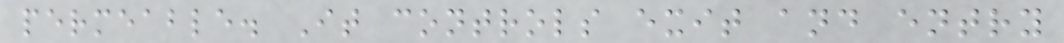permeable. It controls exit and entry
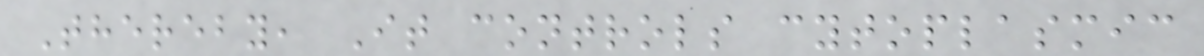Thereby, It controls cytoplasmic
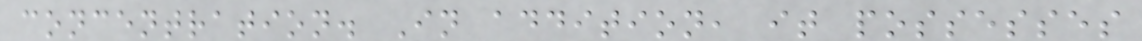concentration. In addition, it possesses
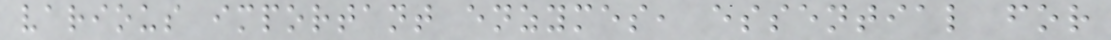various important enzymes, essential for
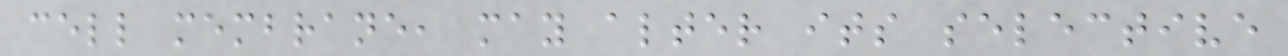cell membrane, may alter its selective
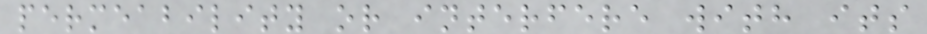permeability or interfere with its
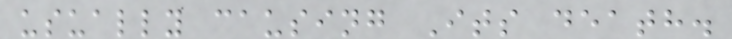usually causing Its death.
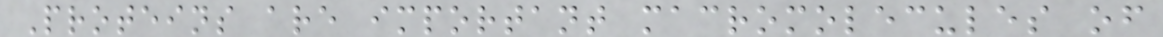Proteins are important macromolecules of
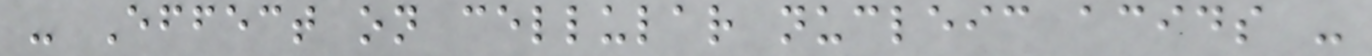- Effect on cellular nucleic acids -
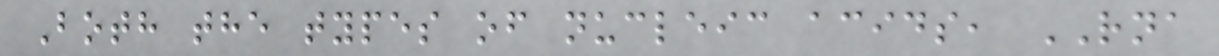Both the types of nucleic acids, RNA
